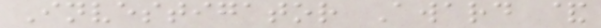Investigator Award &
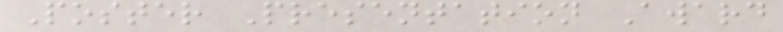Poster Presentation Award
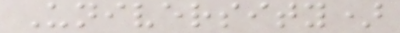University)
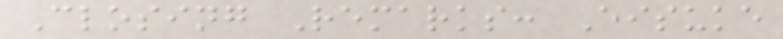Closing Remarks: Eisuke
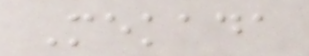Mekada
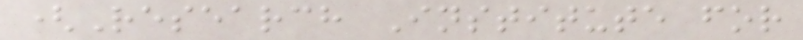(Research Institute for
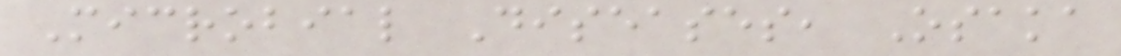Microbial Diseases, Osaka
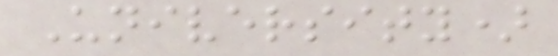University)
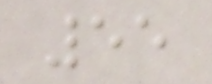55
